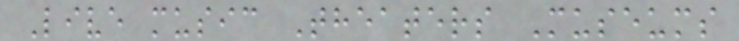Live music Theaters Museums
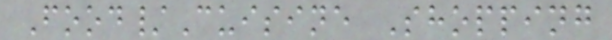Food/Cuisine Shopping
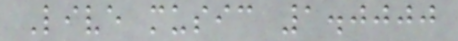Live music 1.0000
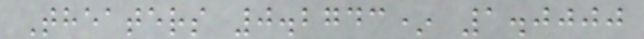Theaters 0.2743* 1.0000
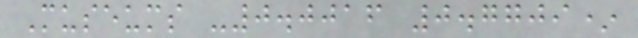Museums -0.0016 0.7709*
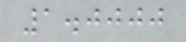1.0000
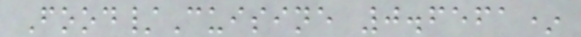Food/Cuisine 0.6561*
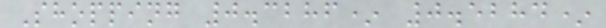Shopping 0.3286* 0.5284*
